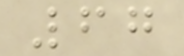67
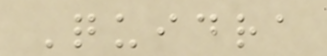Quidra
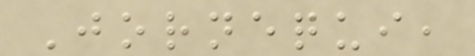Jornequi,
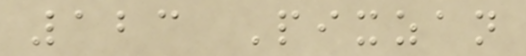123 Pixzan
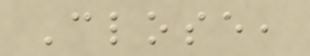Close,
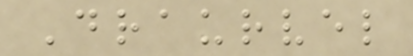Draurvel
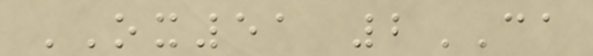OX51 2CA
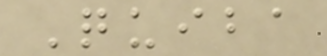Quiba
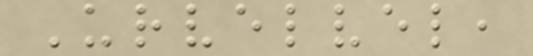Urvelvel,
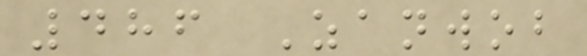486 Zanwob
